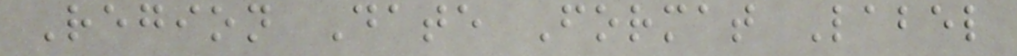Region Date Format Label
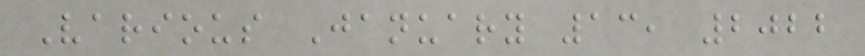Various January 13, 2022
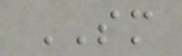SM
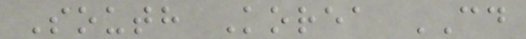South Korea CD
